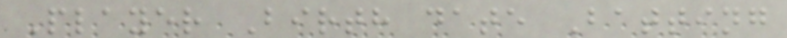Player Birth date Batting
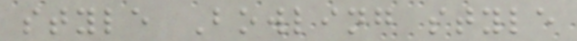style Bowling style
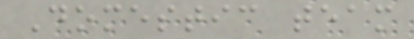Domestic team
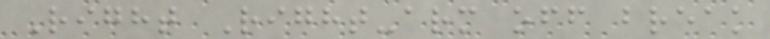Right Right-arm off break
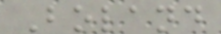Boland
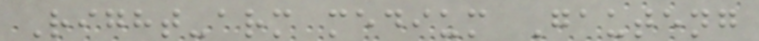Right-arm medium Gauteng
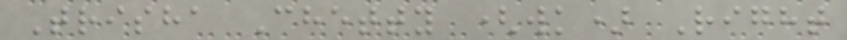Trisha Chetty (wk) Right
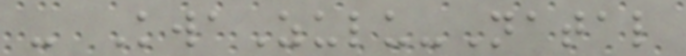- KwaZulu-Natal
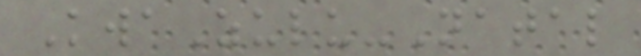KwaZulu-Natal
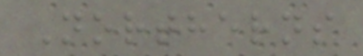Northerns
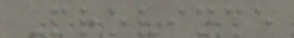Province
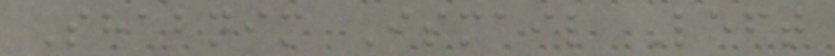Shabnim Ismail Left
